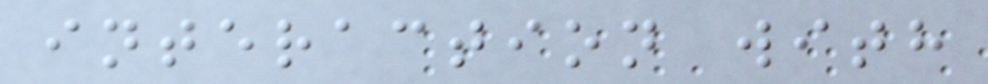interaction with
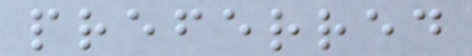preferred
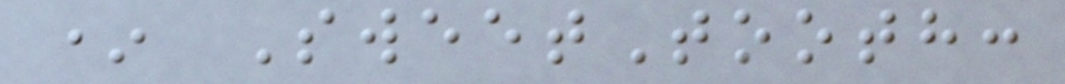* SweetTooth:
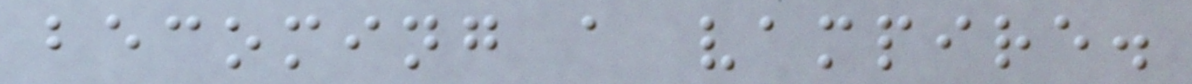becoming a vampire.
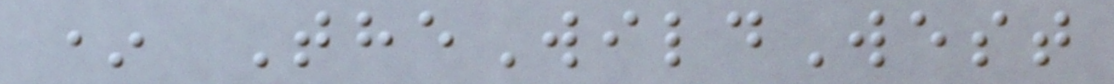* TheWildWest
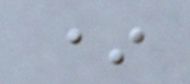*
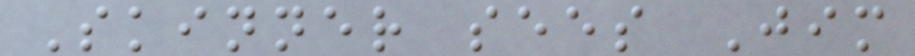Skinner sees Jim
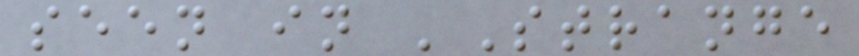seen in 'Strange
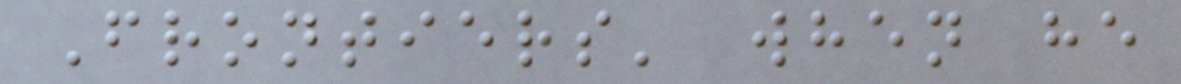Frontiers' when he
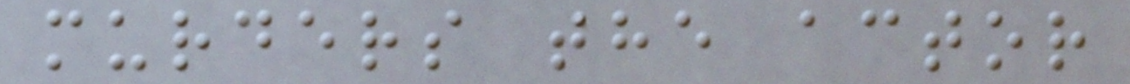murders the actor
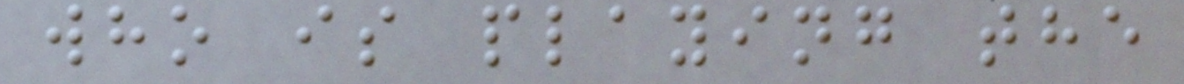who is playing the
